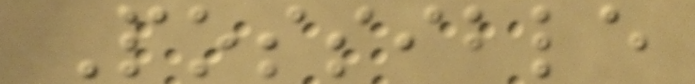Possible
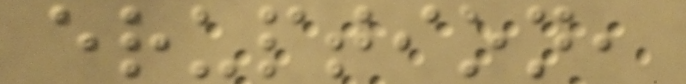eruption,
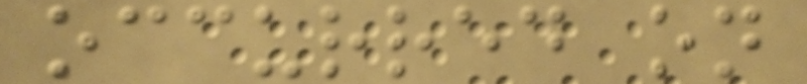occurred on
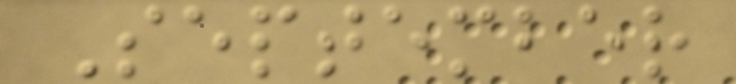September
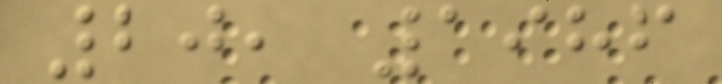20, 1986
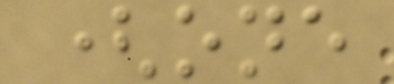(one
